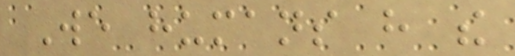We humans have the
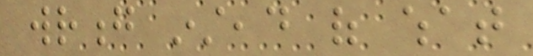wrong instead of what
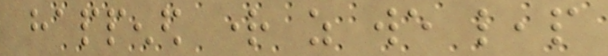happened right as we leap
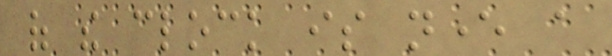of the clock is never a
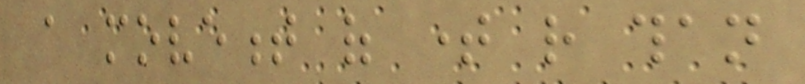a movement of time rather than
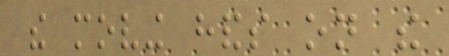the moving hands on the
